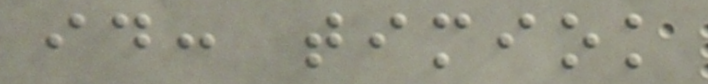id: timiok
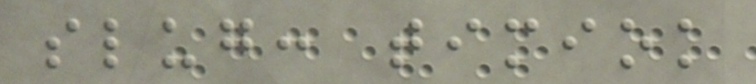slug: timiok
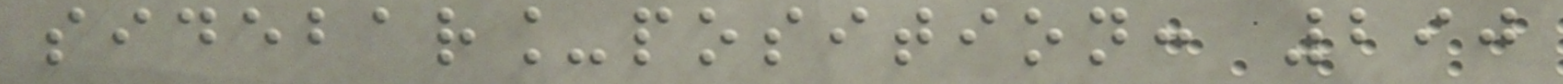sidebar_position: 290
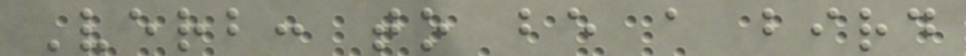Verb: to be a bird
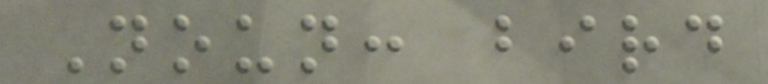Noun: bird
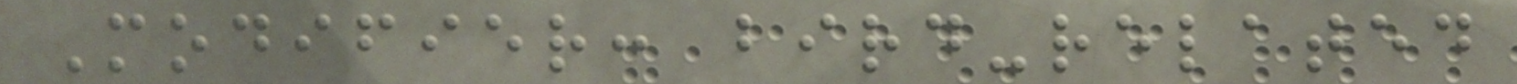Modifier: bird-related
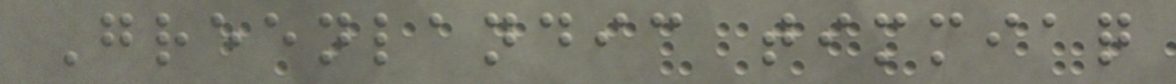Greenlandic timmiaq
